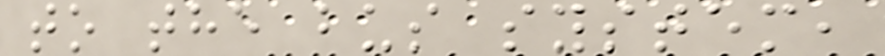to the bus system,
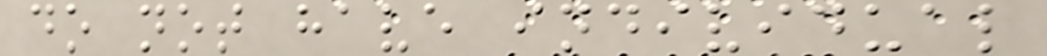do not have individual
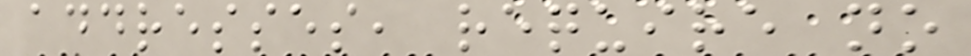addresses, require no
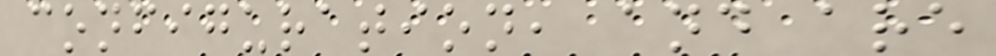configuration, and are
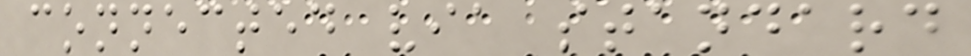connected via standard
